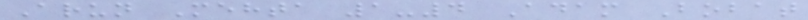Arun Mehta 1-4 Adam Bobat
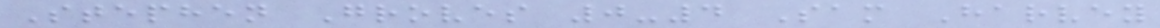Stephen Groves 0-4 Sam Harvey
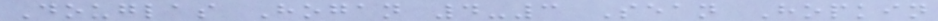Douglas Hogan 4-3 Sean Hopkin
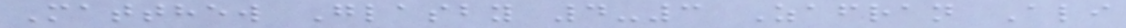Matthew Glasby 4-3 Zafran Ali
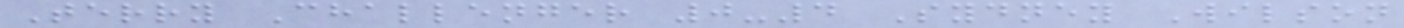Terry Challenger 0-4 Sydney Wilson
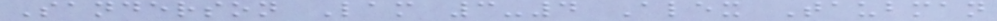Sanderson Lam 3-4 Alex Taubman
